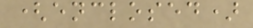(enclosed)
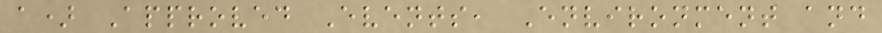a) Approved Events, Environment and
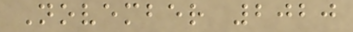November 2020
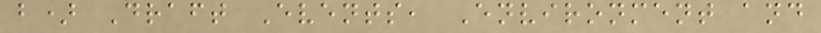b) Draft Events, Environment and
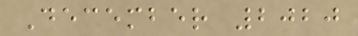December 2020
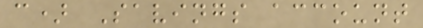c) Savings account
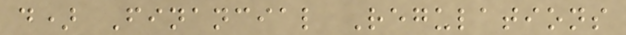d) Financial Regulations
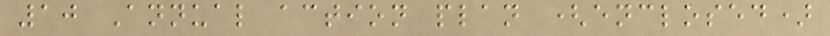10 Annual action plan (enclosed)
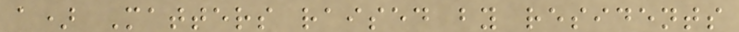a) Matters raised by residents
